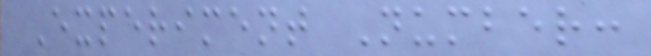Experiment Number:
